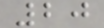20
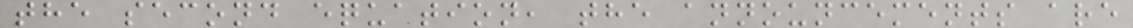the second equation, the announcements are
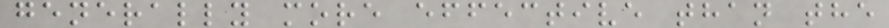generally more effective than the
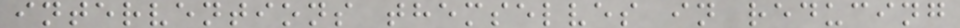interventions themselves in reducing
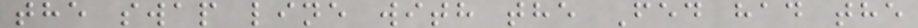the swap line with the Fed had the
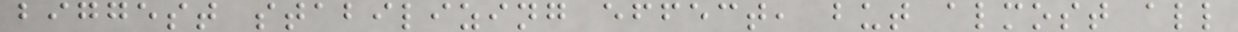biggest stabilizing effect, but almost all
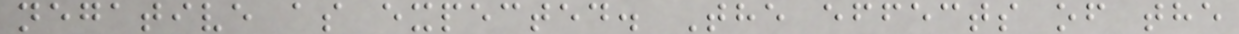negative as expected. The effects of the
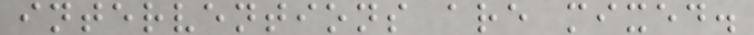interventions are mixed.
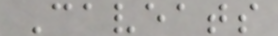Caveats
